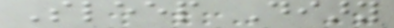Sleep Diary
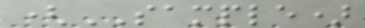(SAMPLE)
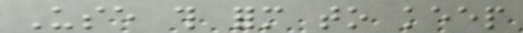Use this form to keep
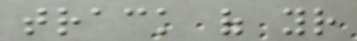track of your
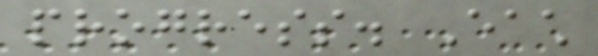progress. Each
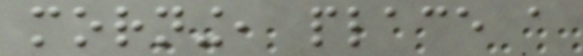morning, place a
